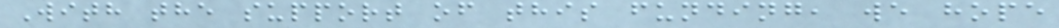With the support of this funding, we hope
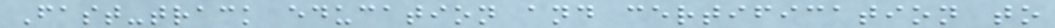Fast-track education and certification to
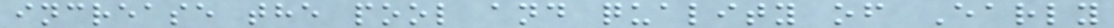increase the pool and quality of Early
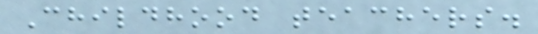Childhood teachers.
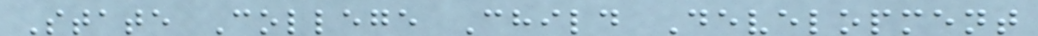State College Child Development
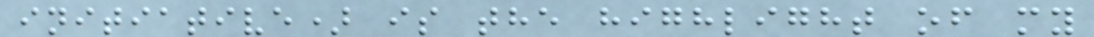initiative) is the highlight of my
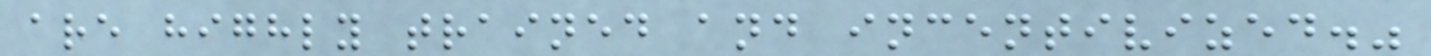are highly trained and incentivized."
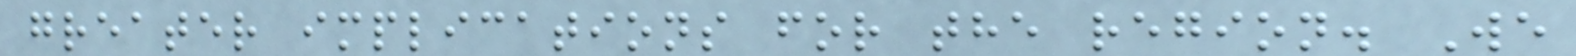greater implications for the region. We
